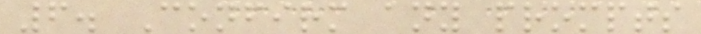6. Confirm any prompts
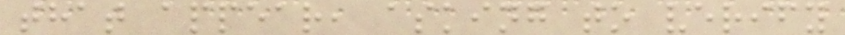that appear, asking to verify
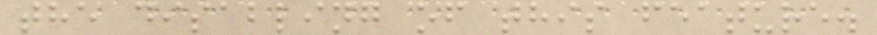the disabling of this feature.
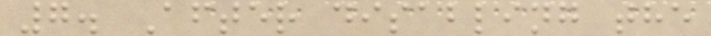7. After disabling the
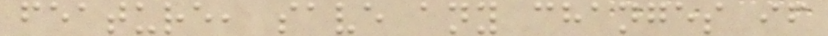feature, save any changes if
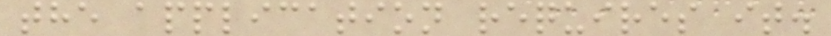the application requires it.
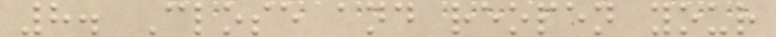8. Close and reopen your
